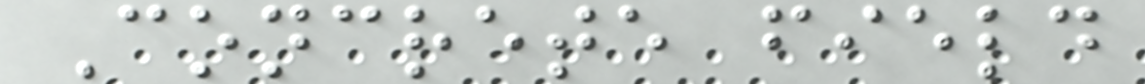Concrete field
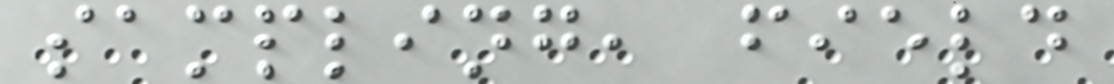sampling, field
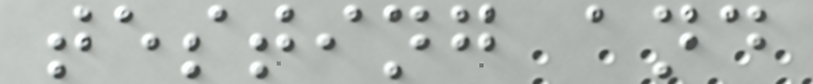testing and
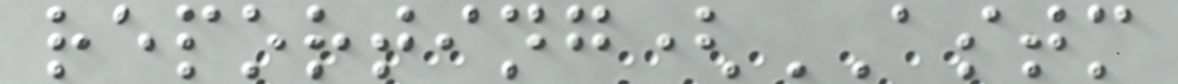reporting(ASTM
